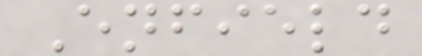Enfield
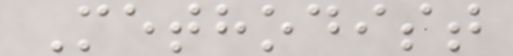Methodist
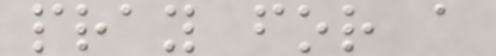pray for a
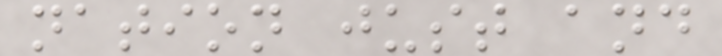nation just and
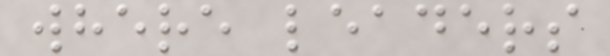where leaders
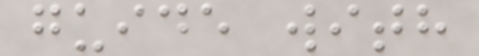guide with
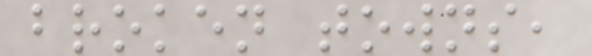broken towns,
